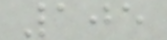105
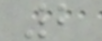2
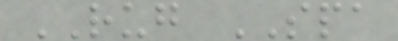RUG SPA
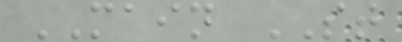MAIN ST
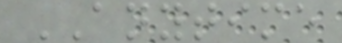ANYTIME
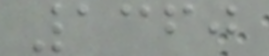1360
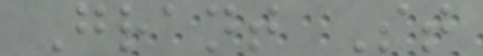Grant St
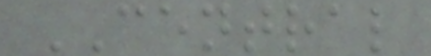CENTRAL
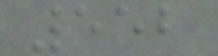552
